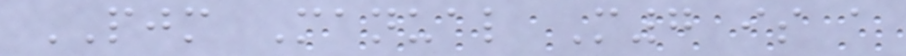PJM Manual M7 is a
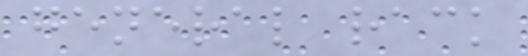general rack
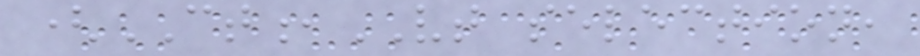(CT,VT selection,
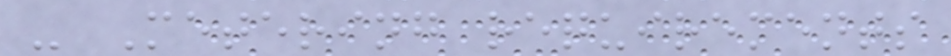- Metering requirements
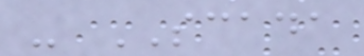- SCADA
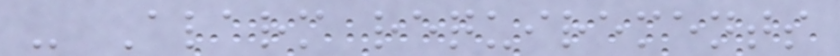- Alarm requirements
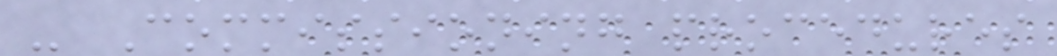- Commissioning procedures
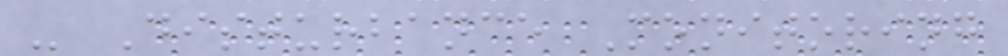- Disturbance Monitoring
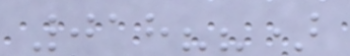018??)
